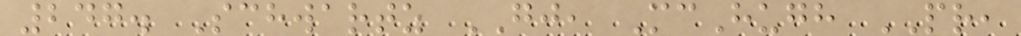247. Schwartz GJ, McHugh PR,
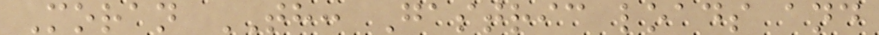Moran TH: Gastric loads and
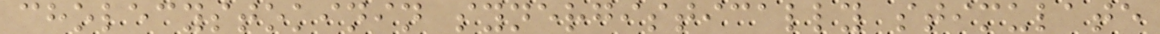cholecystokinin synergistically stimulate
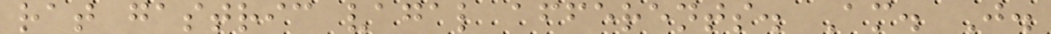rat gastric vagal afferents. Am. J.
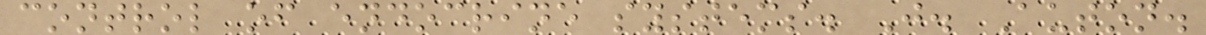control of endocrine systems. J. Auton.
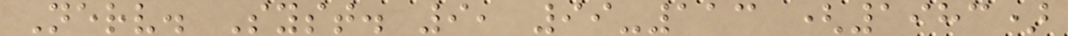Nerv. Syst. 9, 99-113 (1983)
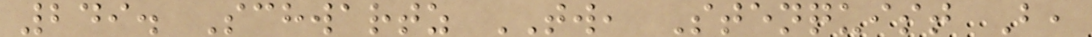249. Schwartz TW, Stenquist B,
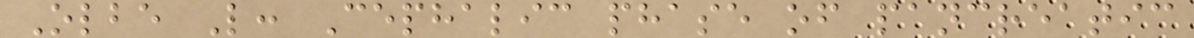Olbe L: Cephalic phase of pancreatic
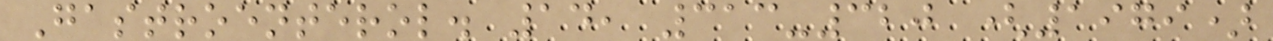Gastroenterol. 14, 313-320 (1979)
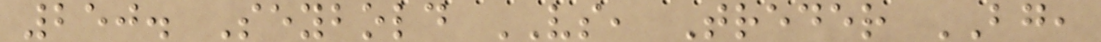250. Seybold VS, Treder BG,
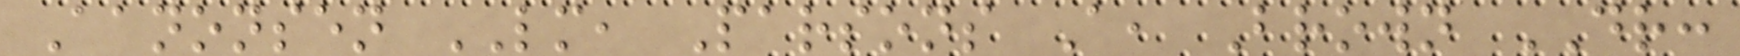Aanonsen LM, Parsons A, Brown DR:
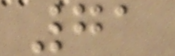71
